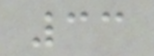33
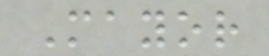Mayor
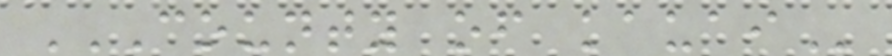COUNTY OF KAUAI
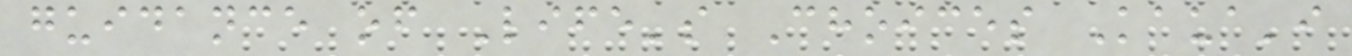guidance of Life's Choices Kaua'i
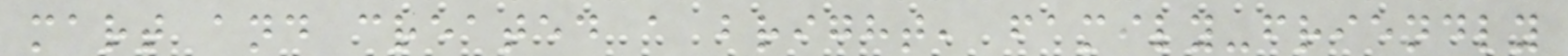mart and created a bright, family-friendly
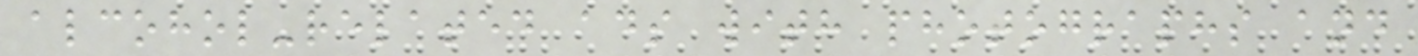alcohol-related ads with photographs and
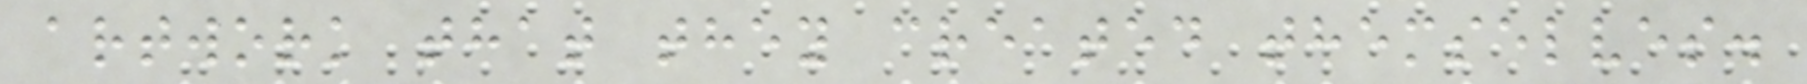artwork that they created themselves.
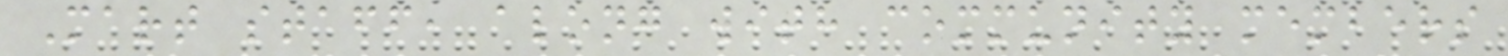Mart staff, along with community members
